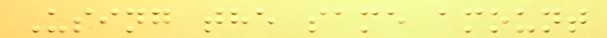Using the same amount
